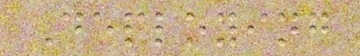Deploying
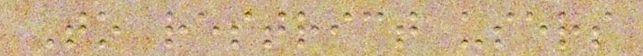To restrict users
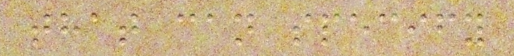that can specify
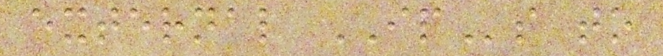external IPs to
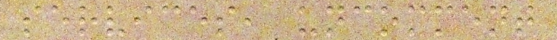services, uncomment
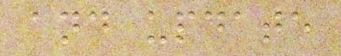and update
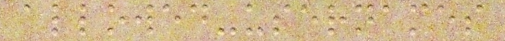allowed-usernames
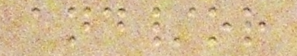and/or
